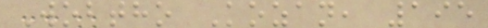Wobtho Kozan, 195
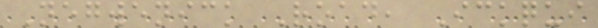Negwenick Road, Ickqui
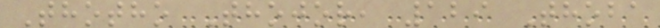Thotho Thojor, 129 Thoba
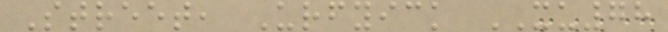Street, Urfyick XU78
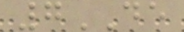7DE
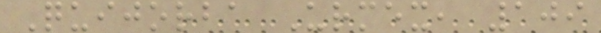Quijorba Urmex, 109
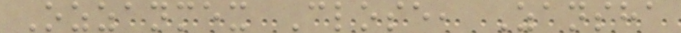Ozzanmex Close, Zansha
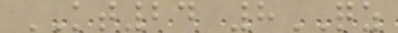KT24 8QZ
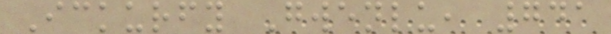Ickurfy Gwenlu, 741
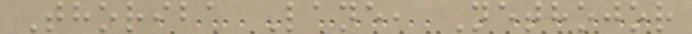Thoriba Lane, Nethojor
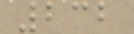232
